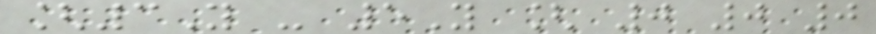[3Y - 5Y [ 0 0 0
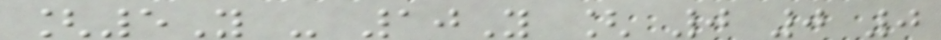[5Y - 10Y [ 0 0 0
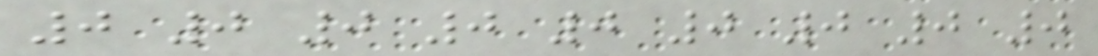0 0 0 0 0 0 0 0 0
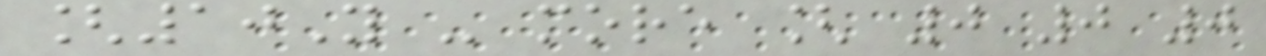[10Y - more [ 0 0 0
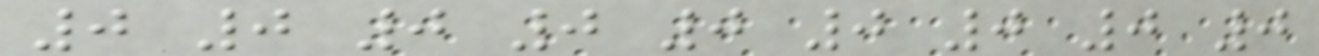0 0 0 0 0 0 0 0 0
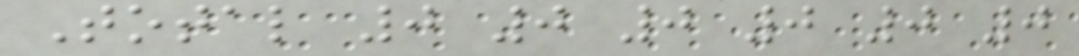Total 0 0 0 0 0 0
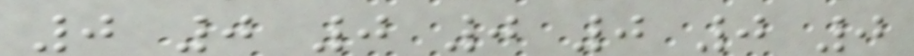0 0 0 0 0 0 0
